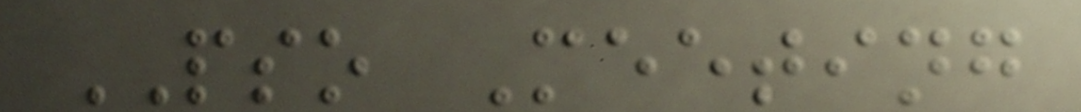PSO Meeting
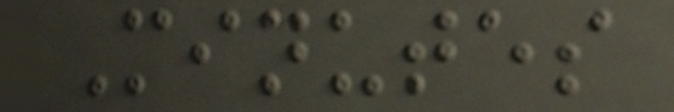Minutes
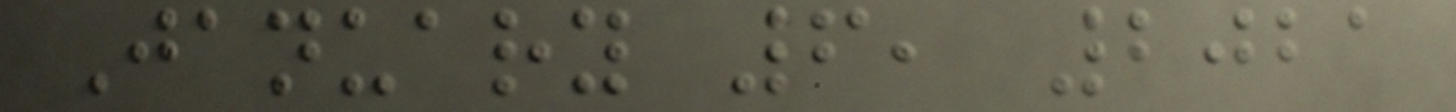January 6, 2021
